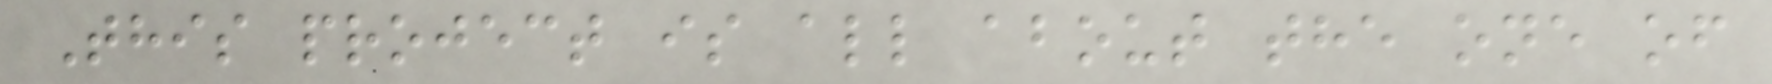This project is all about the one of
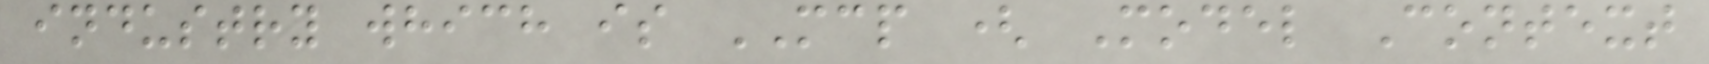industry which is MCP ( Model Context
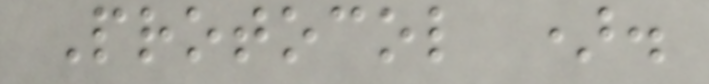Protocol ).
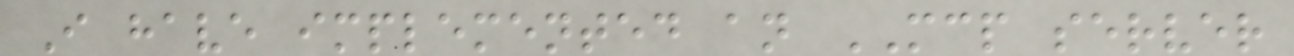I have implemented an MCP server
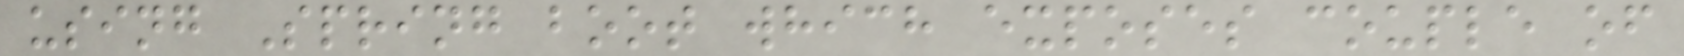using Spring boot which exposes couple of
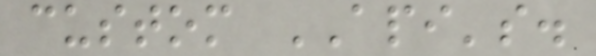custom API's.
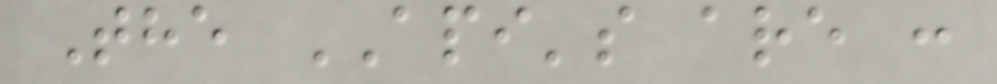The API's are :
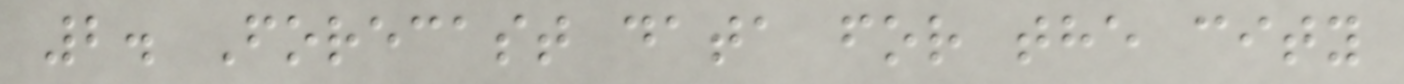2. Forecast data for the city
